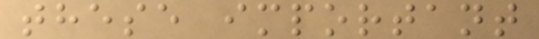these important
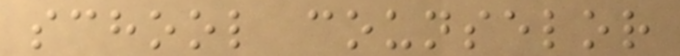school counselor
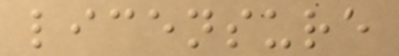licensure
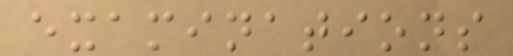examinations
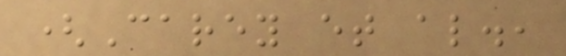(Carey et al.,
